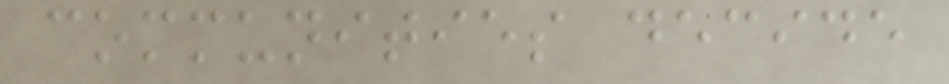communities decide
